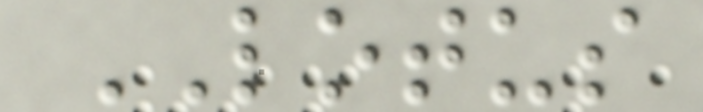LOTUS
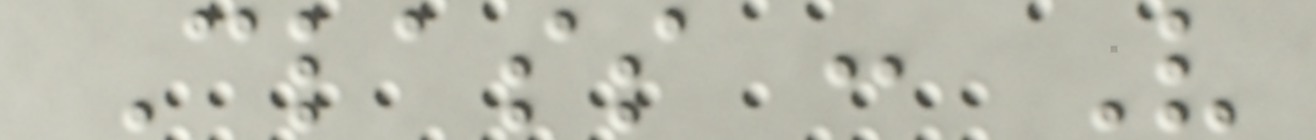Class : V
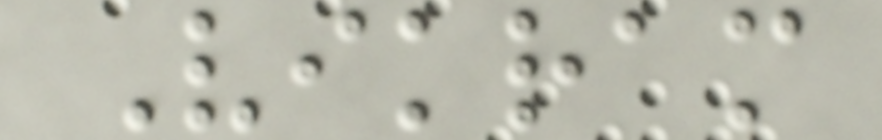Vikram
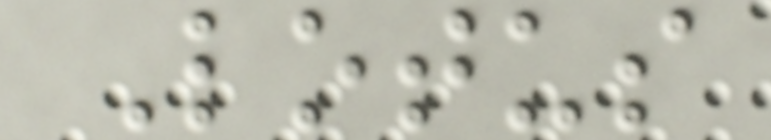Lotus
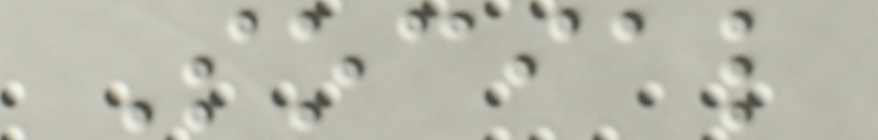Social
